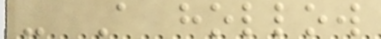- A hollow
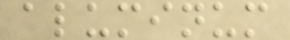aluminum
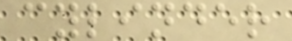cylinder
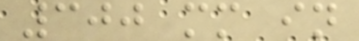300 mm in
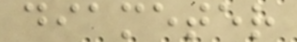diameter
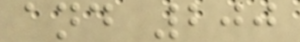and 200
